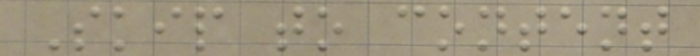Skip to content
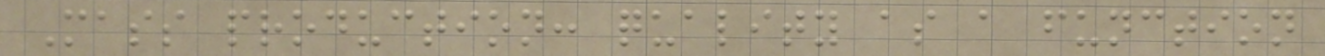Mass production: quality as a function
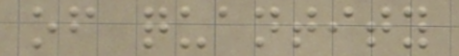of quantity
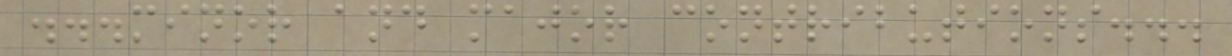...minor and major contributions...
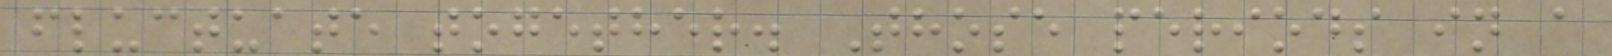fluctuate together. Those periods in a
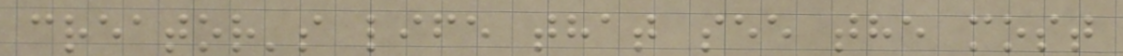creator's life that see the most
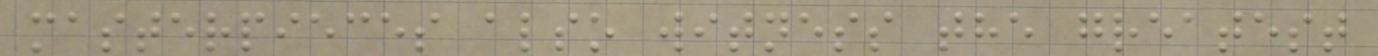masterpieces also witness the greatest
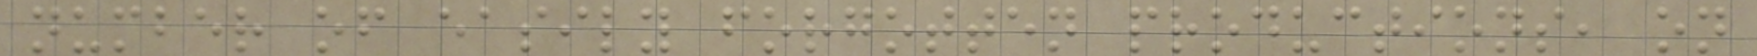number of easily forgotten productions, on
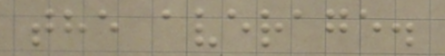the average.
